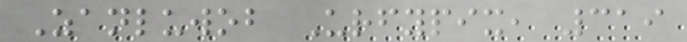Zanluwob Urfypix, 319
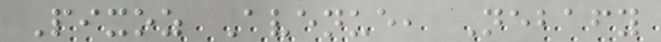Pixoz Avenue, Nebafy
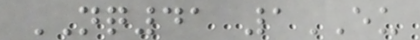NQ41 1EU
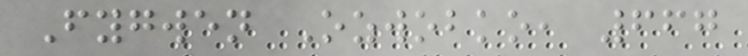Fygwen Ozwobko, 667
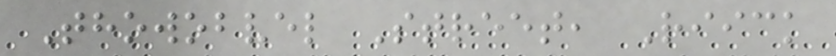Thowobvel Street, Riick
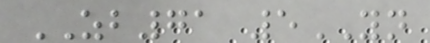ZB71 5YN
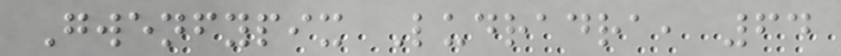Gwenfypix Ludradra, 64
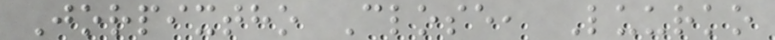Jorpixtho Close, Luurko
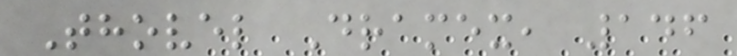Thovel Dramex, 146
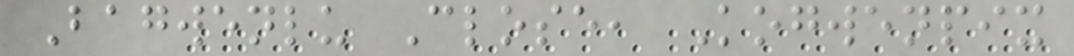Bagwenlu Close, Kogwenpix
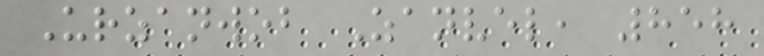Urzanwob Zanvel, 858
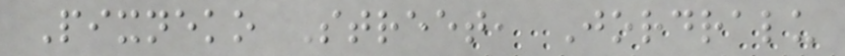Pixneko Street, Jordralu
